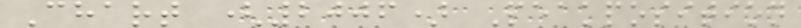Chart (2006) Peakposition
